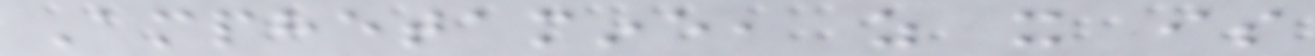Amphetamine, as it is
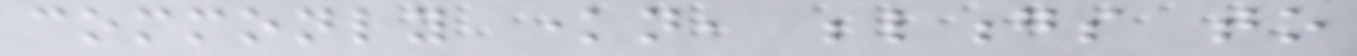commonly known, belongs to
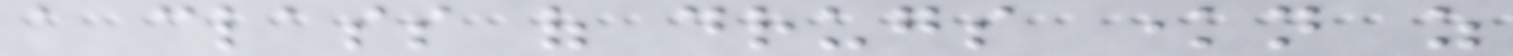a class of drugs known as
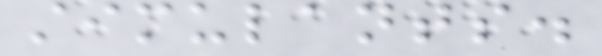stimulants.
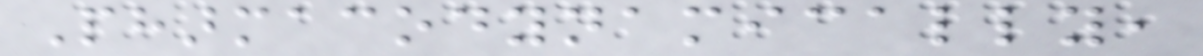Pharmacodynamically,
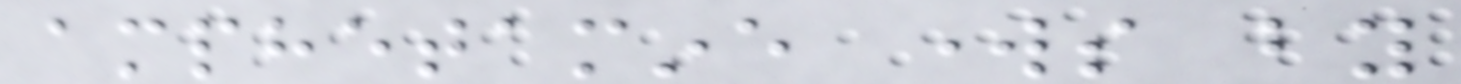amphetamine works by
